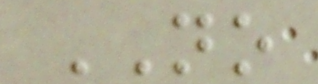NO
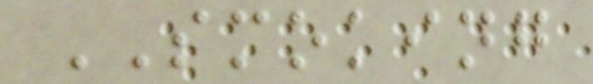SMOKING
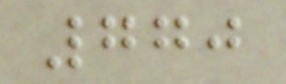770
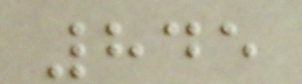845
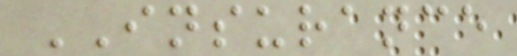INSURANCE
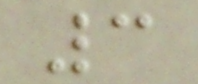3
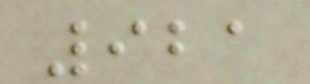921
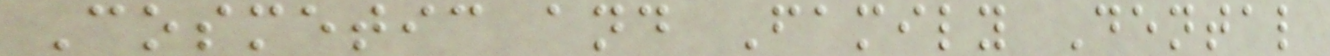Cosmetic and Family Dental
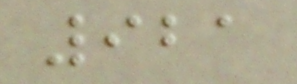921
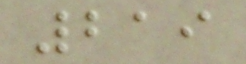219
